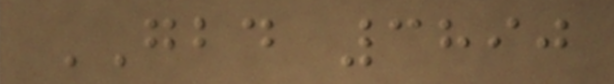GBD 3890
